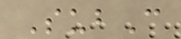SubC
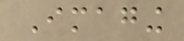Imaging
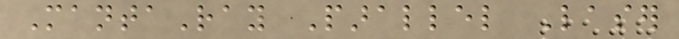MantaRay Parallel Laser
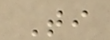Ti
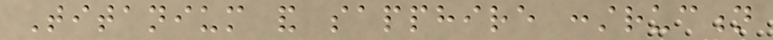Titanium and sapphire construction
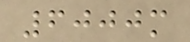6000m
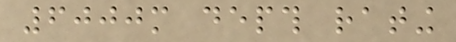6000m depth rating
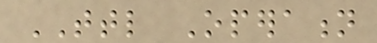TTL Operation
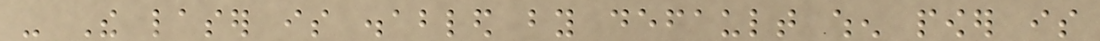- The laser is disabled by default when power is
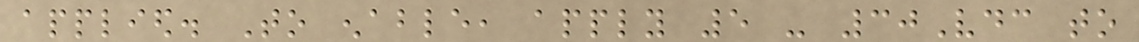applied. To enable, apply 5 - 30Vdc to
